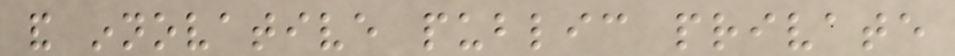and innovative public private
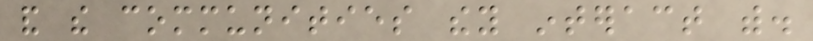and the communities they interact with.
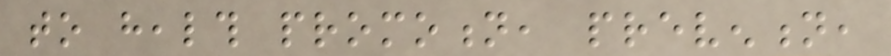to health promotion, prevention,
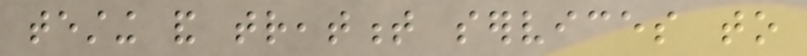testing and treatment services to
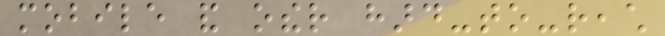mobile and other hard-to-reach
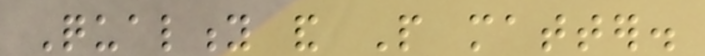Quality and People matter.
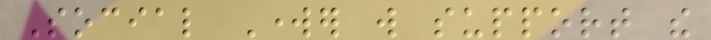Social Worker will support the
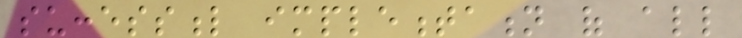successful implementation of all
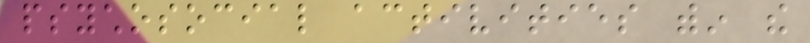psychosocial activities within the
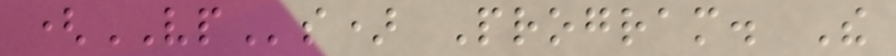(VPs) Program. The
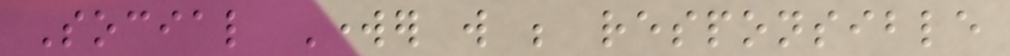Social Worker will be responsible
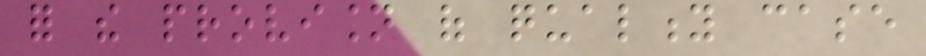for the provision of quality case
